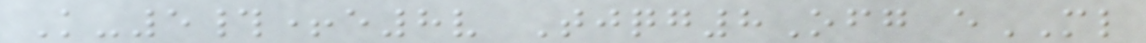K-5#+e8v Tjqg8Ofg eML
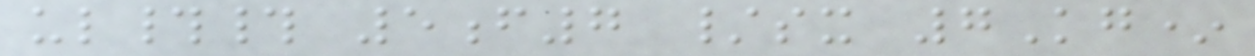ul## 5f7 /sx 7Kg*
